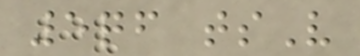5qf tsV
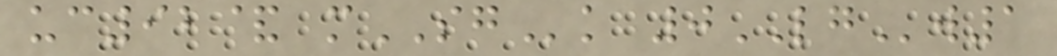uc92& mSGk 0LGw1
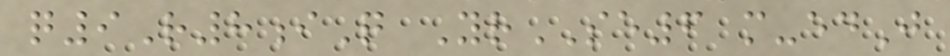q9R8iQ YrSE6 m-edJ
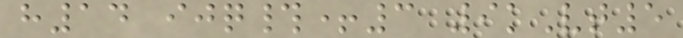h14 ijq#+3 9kVt5
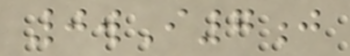0wI7j
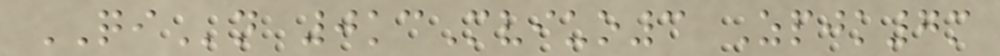QIn 0kcMviuo3 Zpjk7m
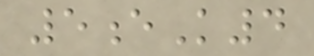5eK4
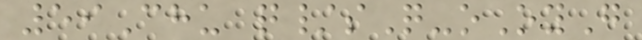59Chu q/sQ-oOyG
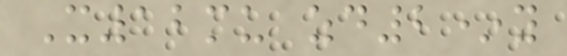X12mu zd2*y
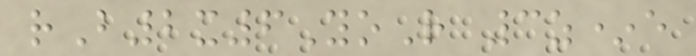rB2x6YoR 3z*e
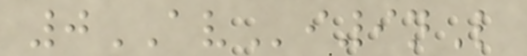0AVi9nL
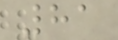81
